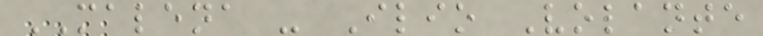MALENA - Ilio Volante
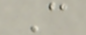C
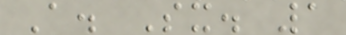A. Sx. 1
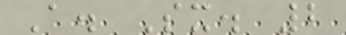A. Sx. 2
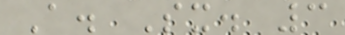A. Sx. 3
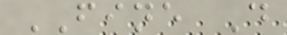FINE D
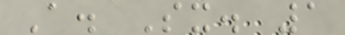A. Sx. 1
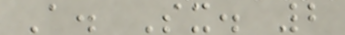A. Sx. 2
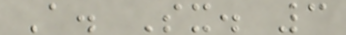A. Sx. 3
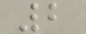2
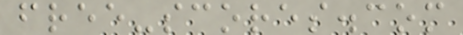free-scores.com
